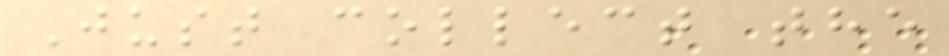Just collect the
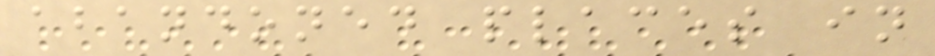abandoned places in
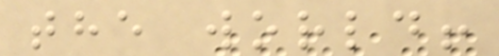the world!
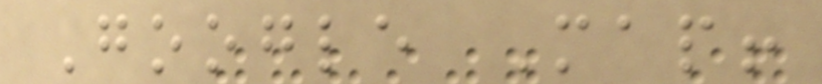Google Map!
